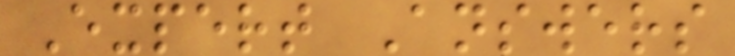Expert Answers
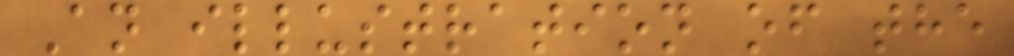An illustration of the
